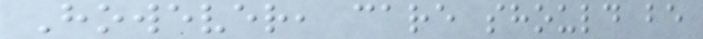However, care should be
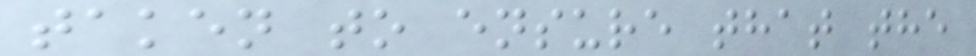taken to ensure that the
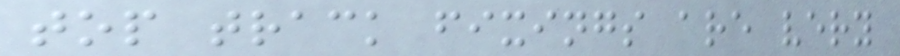top track fixings are very
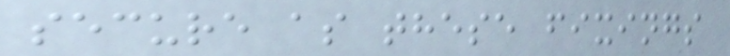secure as these fixings
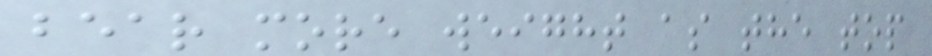bear more weight as the top
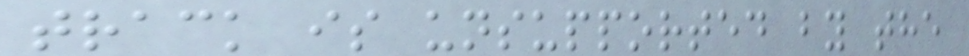track is unsupported by the
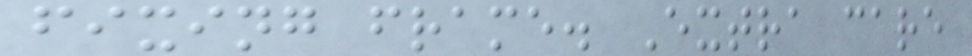fixing frame. Extra care
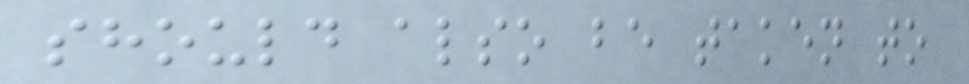should also be taken to
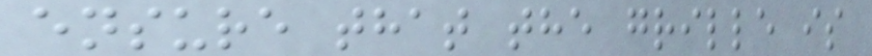ensure that the grille is
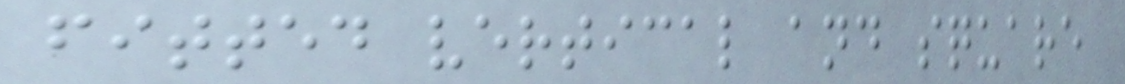fitted vertical and square
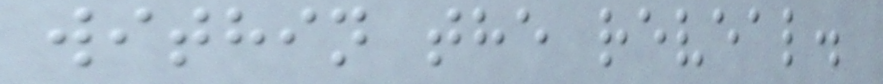within the reveal.
